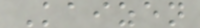Kaizen
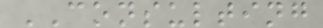CONSULTING
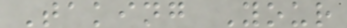Taking Your
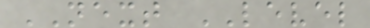NEXT LEVEL
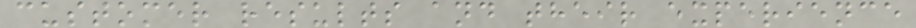customer results and their experience
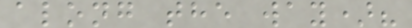along the way)?
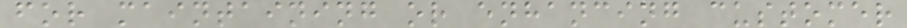for maintaining or enhancing customer
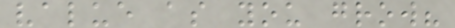value as you grow?
